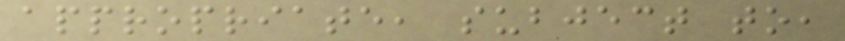appropriate, subject to,
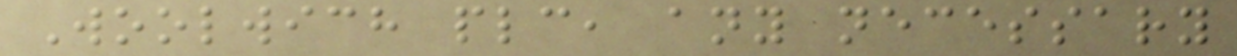Woolwich plc, any necessary
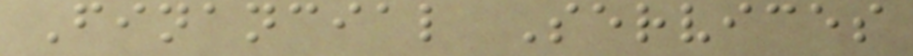Financial Services
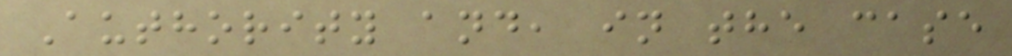Authority and, in the case
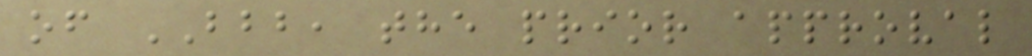of BBB, the prior approval
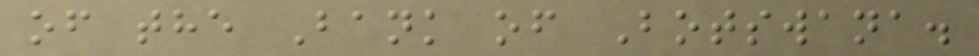of the Bank of Botswana.
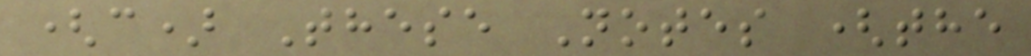(c) These Notes (the
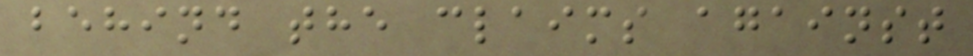behind the claims against
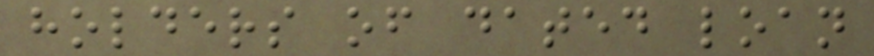holders of dated loan
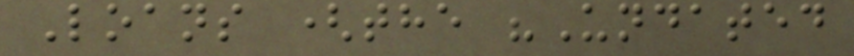Loans (the "Undated
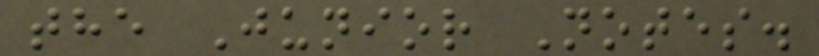the Junior Notes.
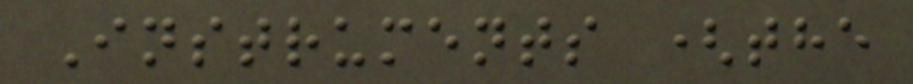Instruments (the
